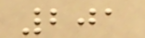201
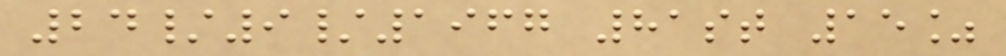24/9/1967 81st 15%
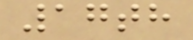17th
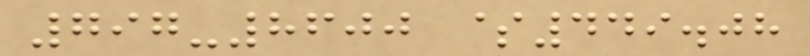797-8600 $449.08
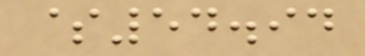$54.94
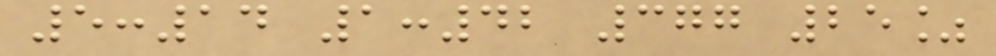5:14 1:42 377 25%
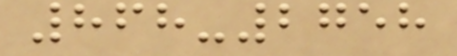868-2758
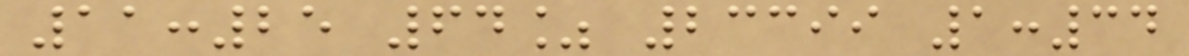11:25 64% 23399 1:34
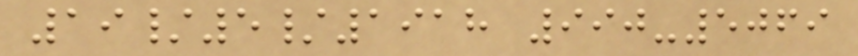19/5/1918 990-5069
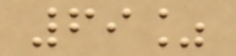69%
